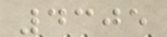4305
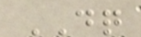DQ
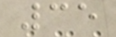35
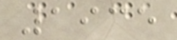1935
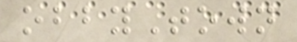obbyTown
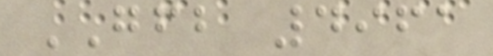GFB 4961
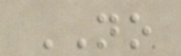NO
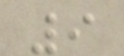9
